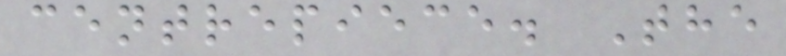centrepiece. The
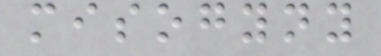misogyny
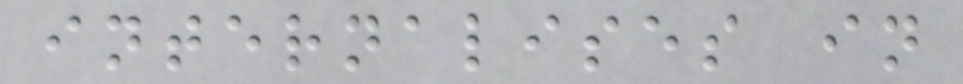internalises in
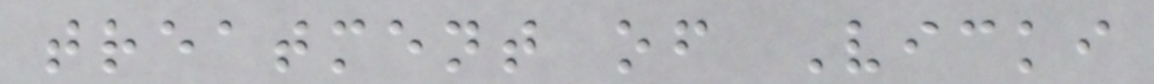treatment of Vicki
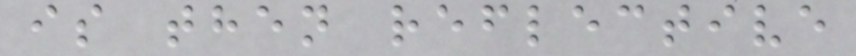is then reflective
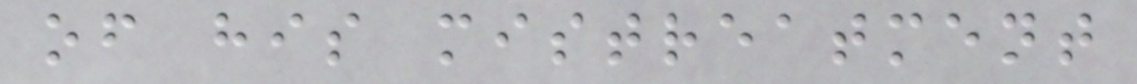of his mistreatment
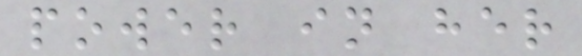power in her
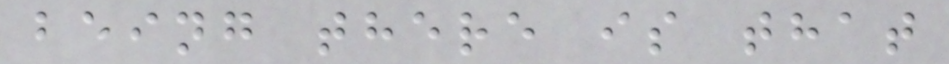being there is that
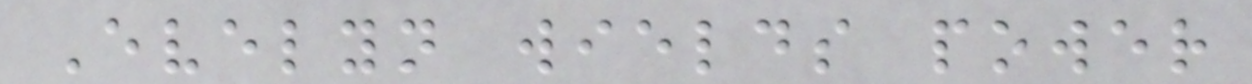Evelyn wields power
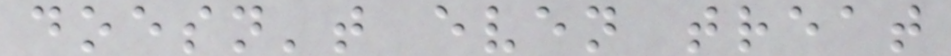doesn't even treat
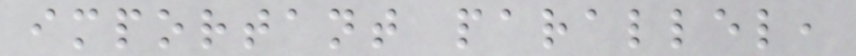important parallel,
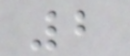2
